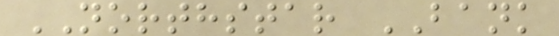NORTHSTAR BANK
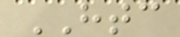HTC
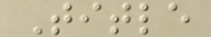Title
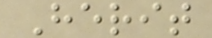Herit
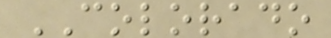COLORADO
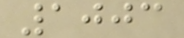1003
